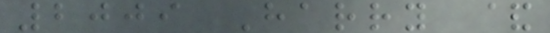2009 Harry &
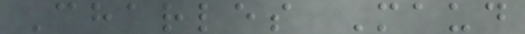Charles Maud
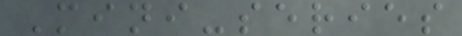Mini-series
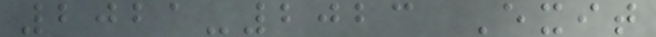2021-2023 Exit
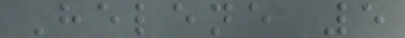Helene 5
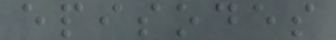episodes
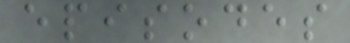episodes
